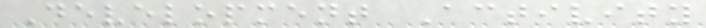Development Activity
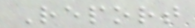Report
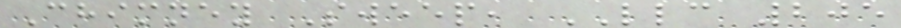Chimney Sweep, LLC 205
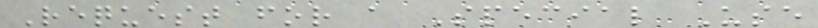Request for a Special Use
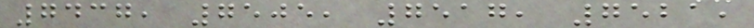7437, 7505, 7517, 7521,
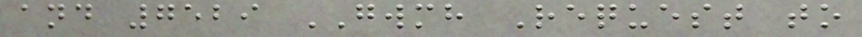and 7529 GWMH Request to
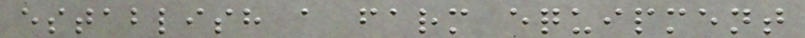establish a farm equipment
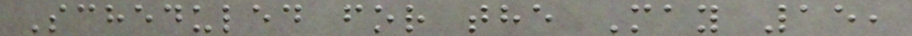Scheduled for the May 15,
